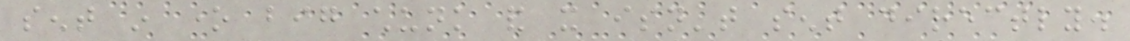sent in one big chunk and it isn't sent directly.
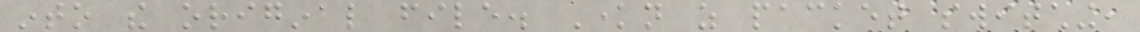into the original file. Known as packet switching,
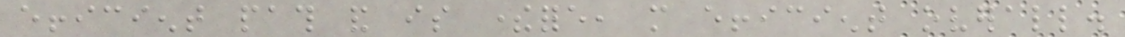efficient path and is therefore, more efficient overall.
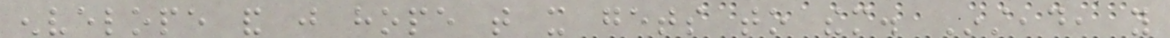envelope and just hope that it gets to them. Instead, you
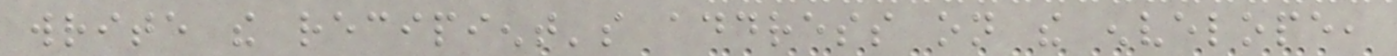write the recipient's address on the envelope,
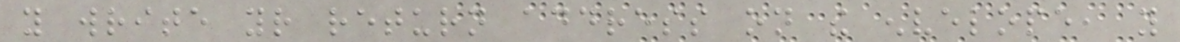you write your return address on the envelope, you
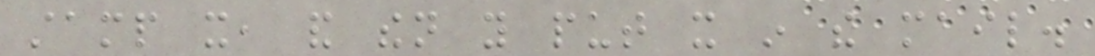stamp it, and then you put it in the mail.
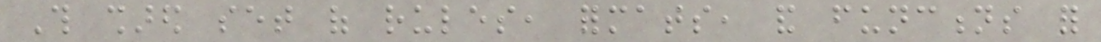This shared set of rules, formats, and functions for
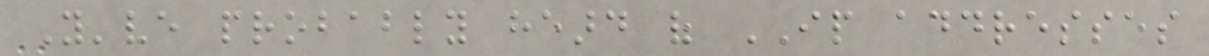You've probably heard of IP addresses
